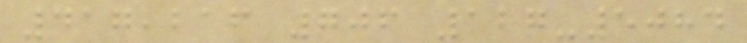417,216 706 127-5084
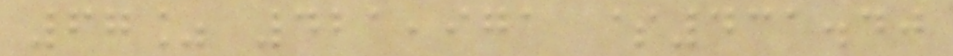67% 421,971 $431.40
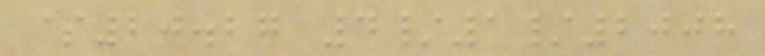$20.27 4/1/2008
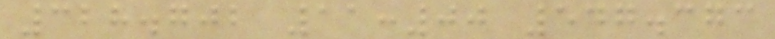328.702 11:00 547.373
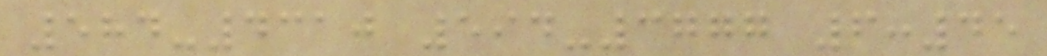584-4310 594-3777 6:45
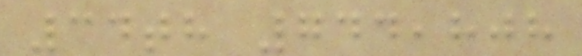34th 744,808
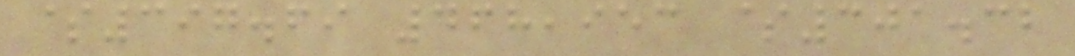$397.69 468,953 $301.32
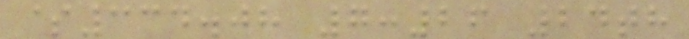$334.08 7:26 24th
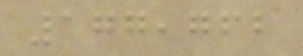177,762
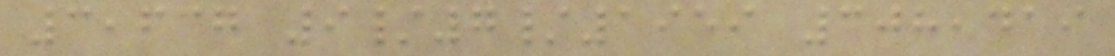3,637 9/7/1959 308,419
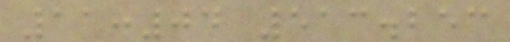11:04 513.253
